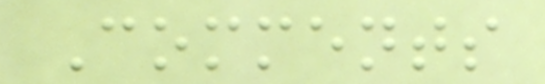Comments
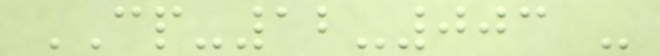CP-12-003 -
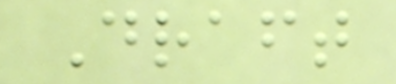Draft
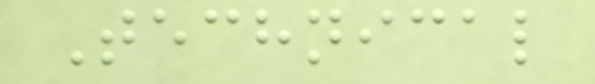Technical
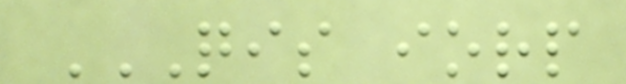QIS IORP
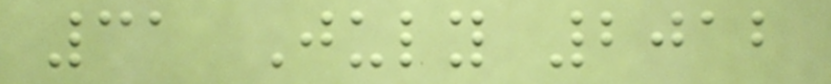31 July 2012
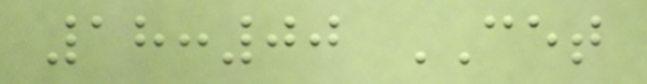18:00 CET
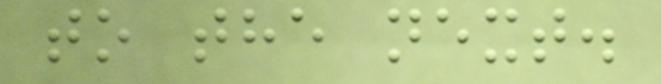to the next.
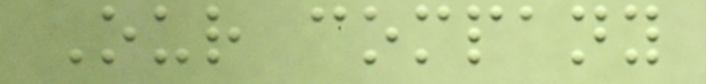Our company
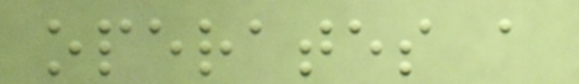operates a
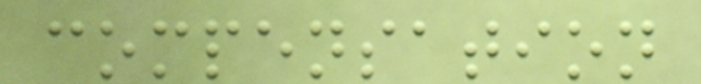compensation
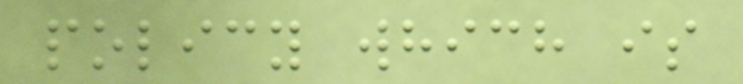policy which is
